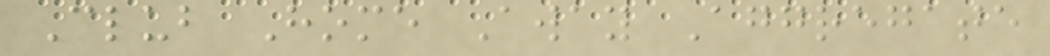Club Home Away Aggregate
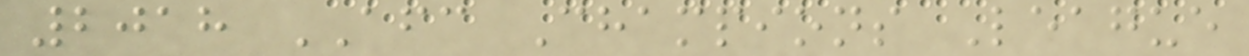2018 AFC Champions League
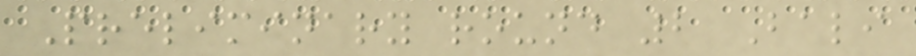Preliminary round 2 Bali
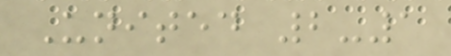United 2-1
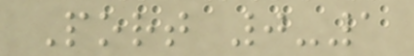Port 0-1
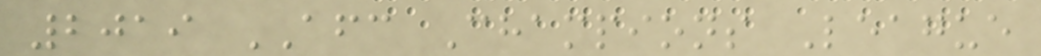2019 AFC Champions League
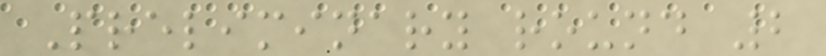Preliminary round 2
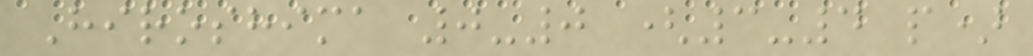Hiroshima 0-0 (3-4 p)
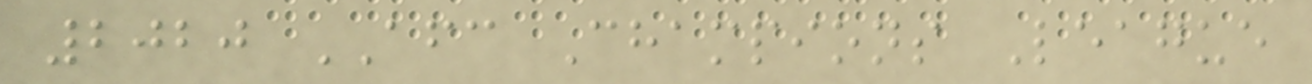2020 AFC Champions League
